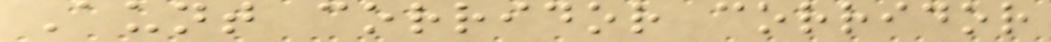Aunt corridor corridor
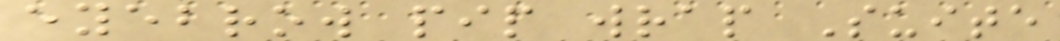eyebrow pip wrap Suite
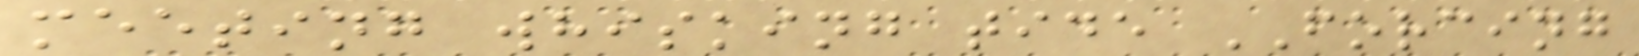meeting whisking tide FORCING
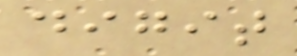digit
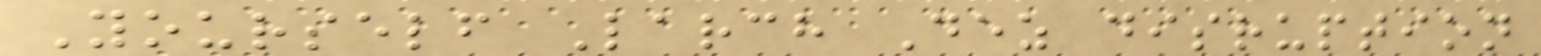Yourself Larch Dez disruption
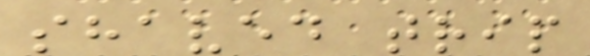shaved trip
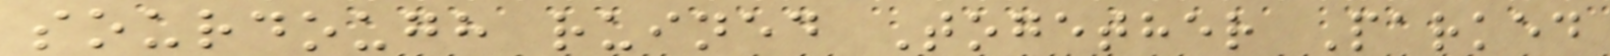sourdough ruined Together Parked
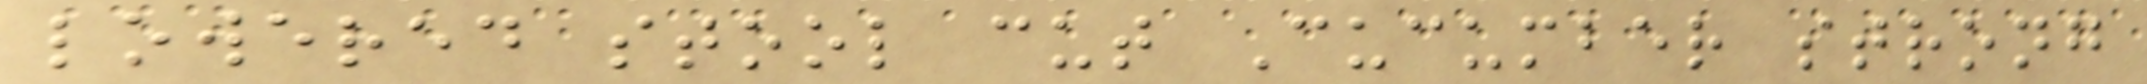lowered stool cut Cucumber strong
